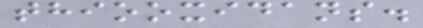thiooxidans.
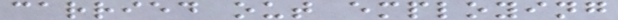carried out employing
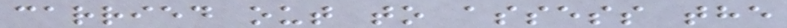carried out to assess the
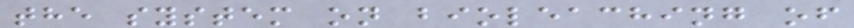the system on bioleaching of
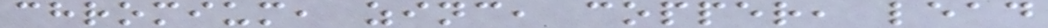chromium, zinc, copper, lead
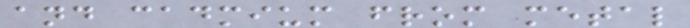and cadmium from metal
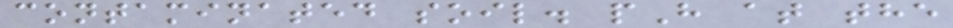contaminated soil. pH at the
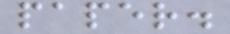paper.
